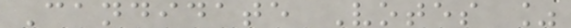Candidate Votes %
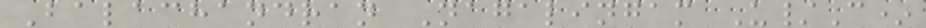Balachandran Nagalingam U/C*
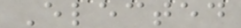Elected
